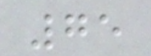75
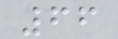66
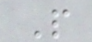P
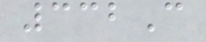332C
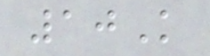10K
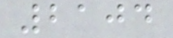2104
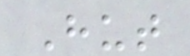Hut
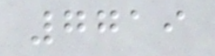7719
